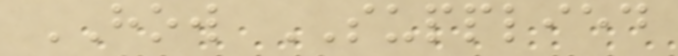HOW SUPPLIED
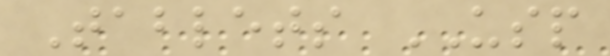Tablets USP
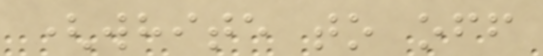(white to off
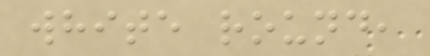white round,
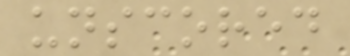unscored
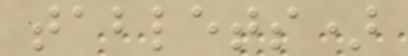tablets)
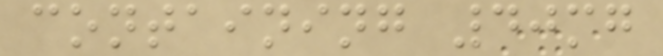containing 40mg
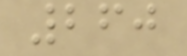260
